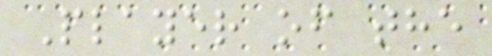Player of the
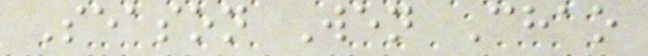Season Wen Chao
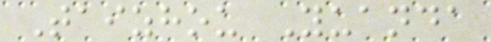Taizhou Yuanda
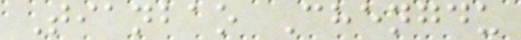Tianbao Chengdu
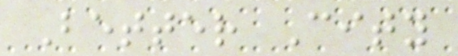Better City
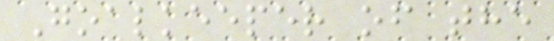Goalkeeper of the
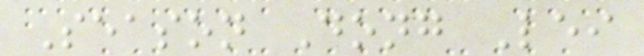Season Dong Lei
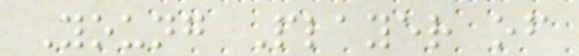Young Player of
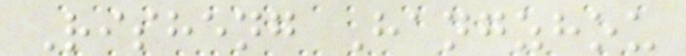Risheng Hangzhou
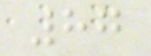87
